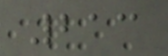213
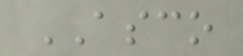ASCO
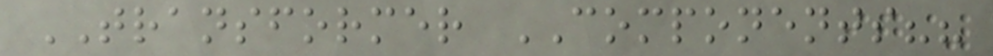TRANSFORMER COMPONENTS??
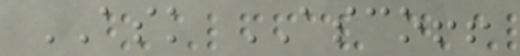ASK ASCO!!
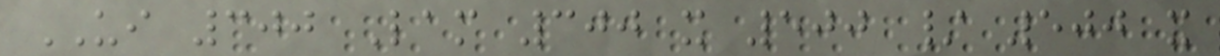UI 300 Lam 300 x 500 / 500 x
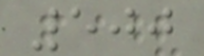500
